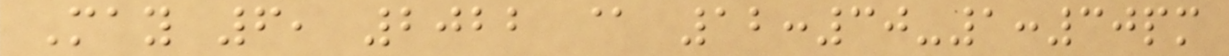May 6, 2022 @ 12:30-1:30pm
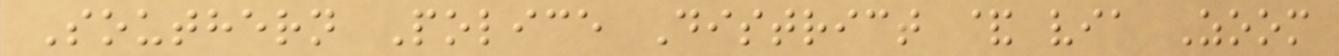Southern Police District & via Zoom
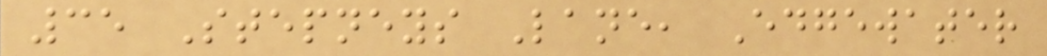35 Stepneys Lane, Edgewater
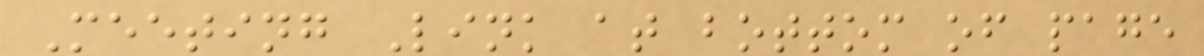Meeting Link at bottom of page
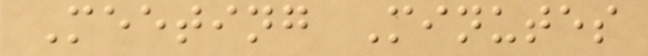Meeting Minutes
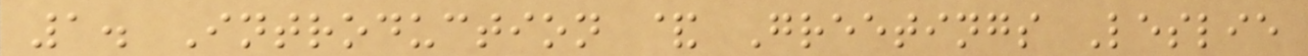1. Introduction & Greetings Leslie
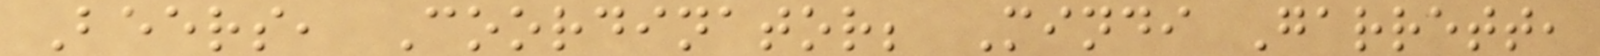Beers, Coordinator; Mindi Garrett,
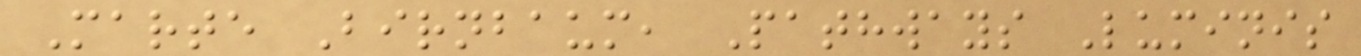Marte Birnbaum, Pathways Luminis
